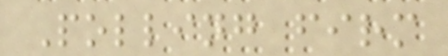Polling firm
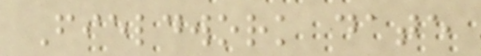Fieldwork date
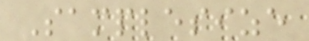Samplesize
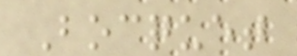Bocquet
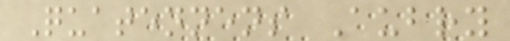Quatennens Aubry
